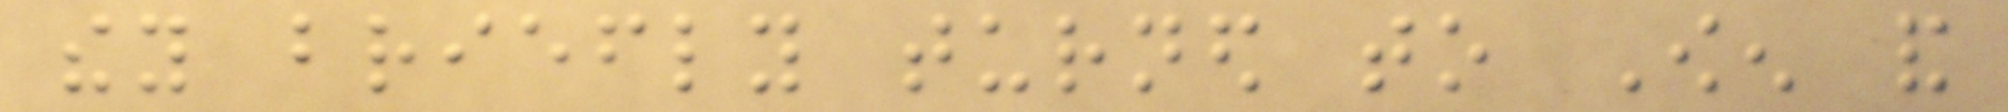they briefly turned to Owen and
